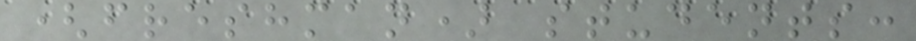(freshman) students:
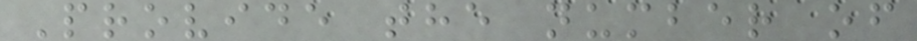Provide the number of
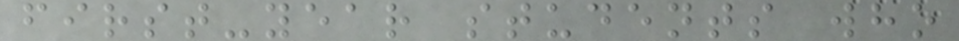first-year students who
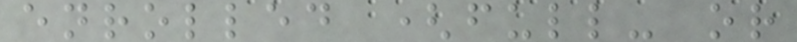enrolled (full- or
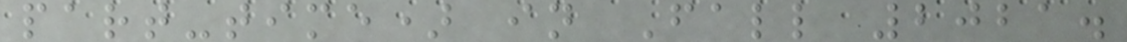part-time) in Fall 2021.
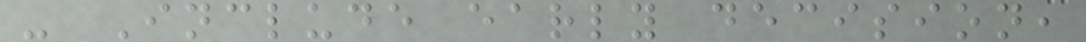- Include early decision,
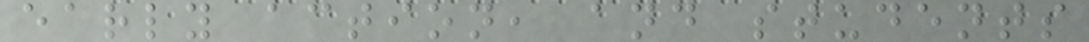early action, and students
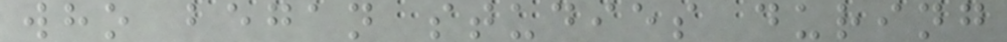who began studies during
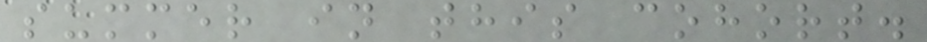summer in this cohort.
